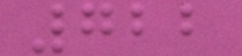722
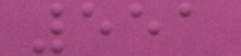551
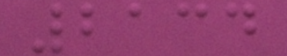2134
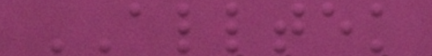ALLTEK
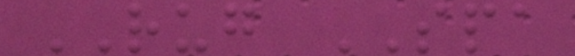RUG SPA
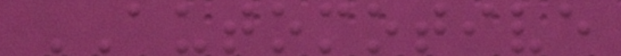AUTOMOTIVE
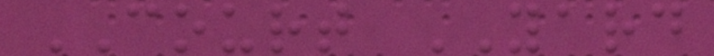COURT YARD
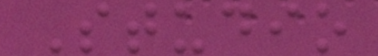Studio
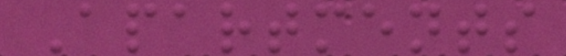Apartments
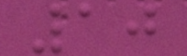10
